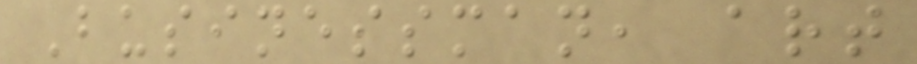Businessman, art
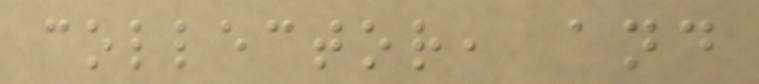collector, and
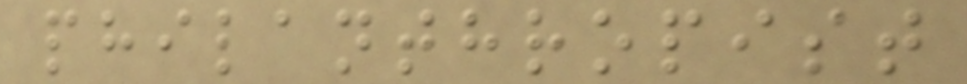philanthropist
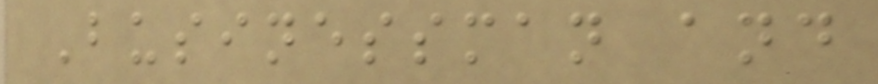Businessman and
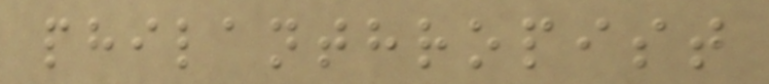philanthropist
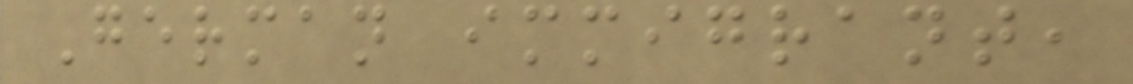German immigrant,
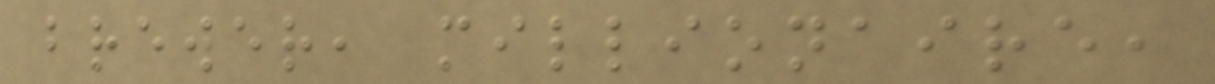brewer, millionaire,
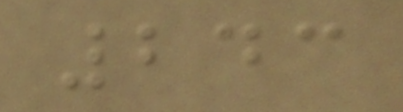243
